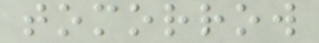tomorrow
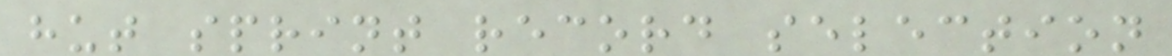hut sprint record selection
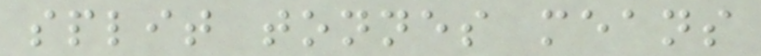split tonnes means
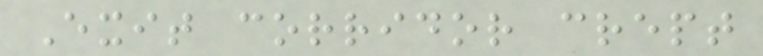Exit corridor crept
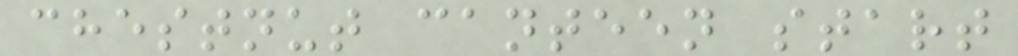chestnut canteen start
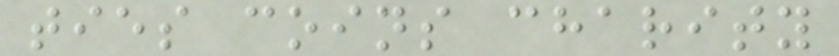ties coins charity
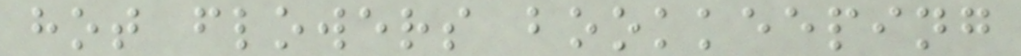hot flowers bookkeeping
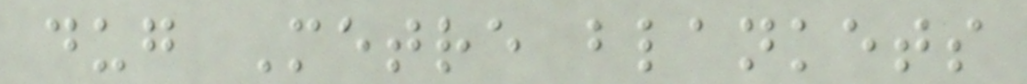dug Metre blankets
